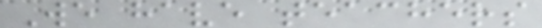We have teachers
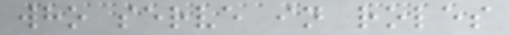who serve in roles
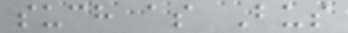such as Bus
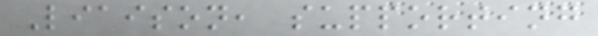Liaison, supporting
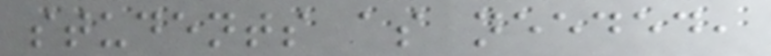students as needed,
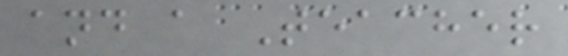and a Teacher
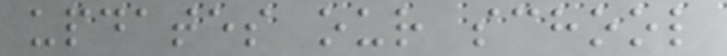updates our school
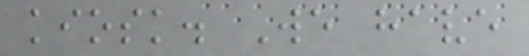kiosk. We have
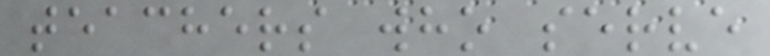teachers who serve
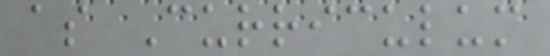as Curriculum
